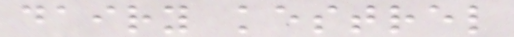dairy kestrel
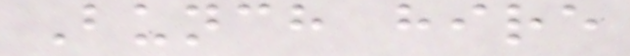Bunch hire
